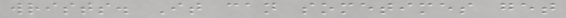wrists. It can sometimes get
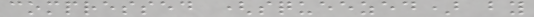compressed (squeezed) by
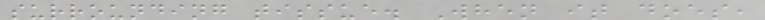surrounding tissue. When it does,
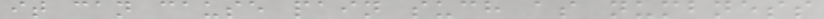it can cause pain such as numbness
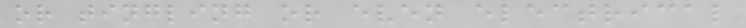or tingling or even electrical
